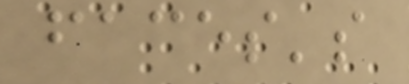faces's
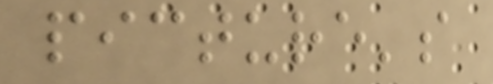picture's
